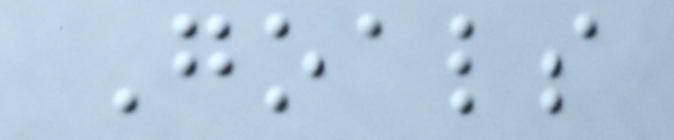Goals
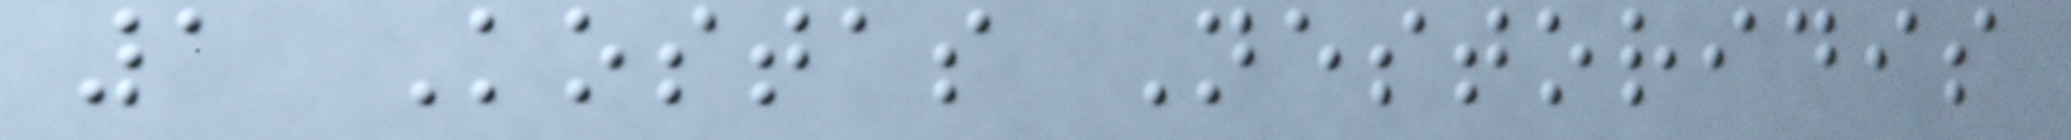1 Kostas Nestoridis
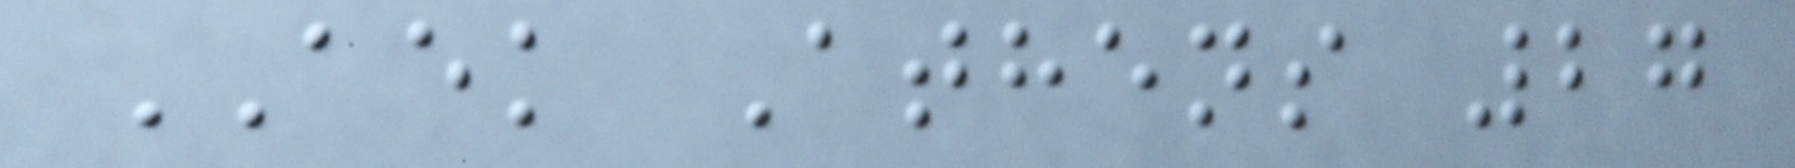AEK Athens 27
